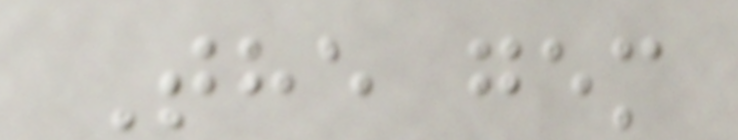The gem
